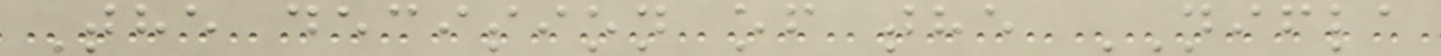The decision of the NIFLA
